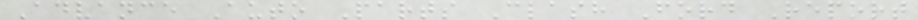Advance Auto Parts Clash Ford Report
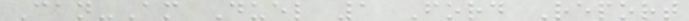Can-Am Duel 1 Ford Report
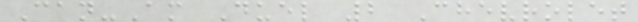Can-Am Duel 2 Chevrolet
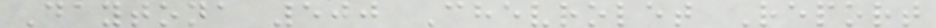Daytona 500 Chevrolet Report
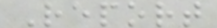Report
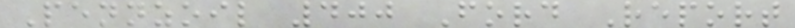Pennzoil 400 Ford Report
